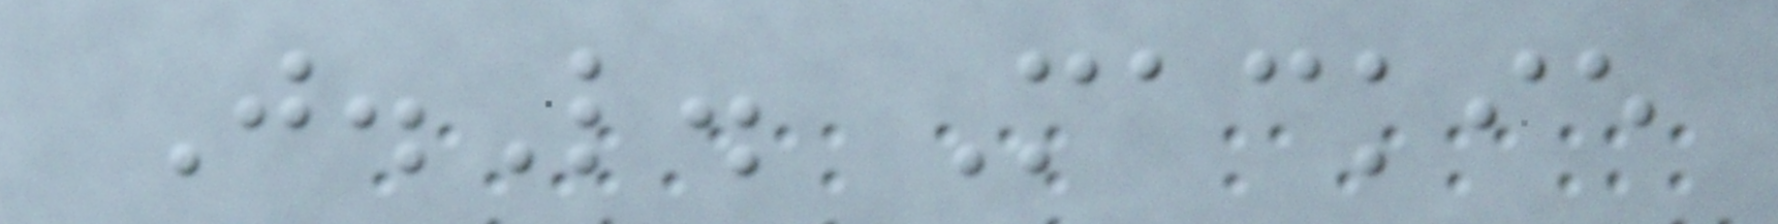J.L. Mackie
